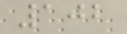102
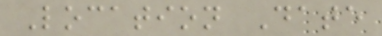Location Date
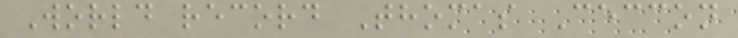World record Thomas Ceccon
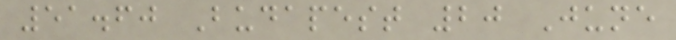51.60 Budapest 20 June
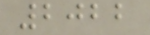2022
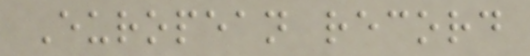European record
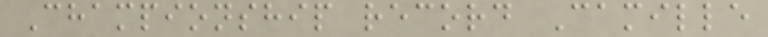Championship record Camille
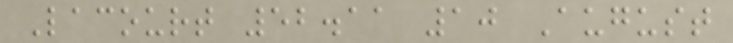Lacourt 52.11 10 August
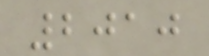2010
